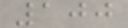100
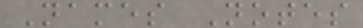Names Notes
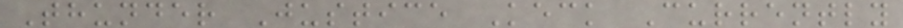Thunder Justice Keck Currently
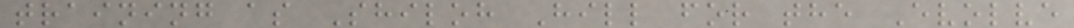training as Shiloh Hill for the Evolve
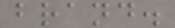brand.
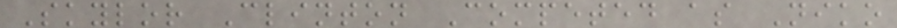Skylor Clinton Competed as Niko
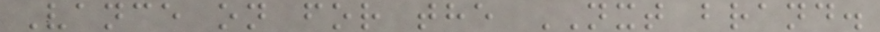Vance on for the NXT brand.
